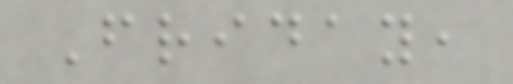Friday,
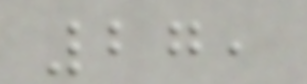27,
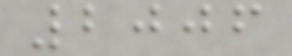2006
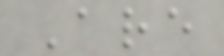Are
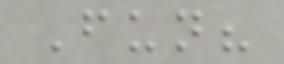Fun?
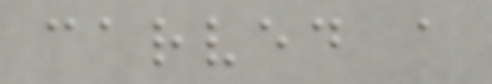carved a
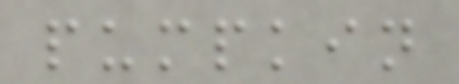pumpkin
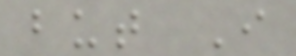but I
